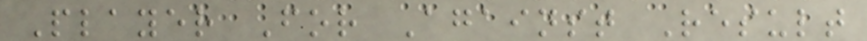Player For Against Result
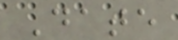Date
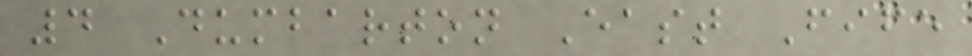4 Dumbarton East Fife
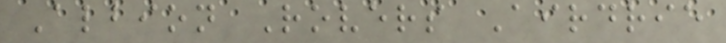Albion Rovers Airdrie
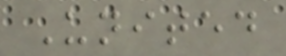United
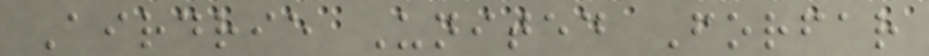Airdrie United Forfar
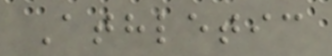Athletic
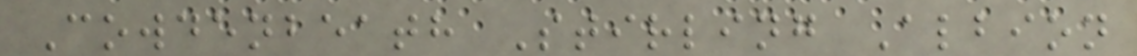Cowdenbeath Stirling Albion
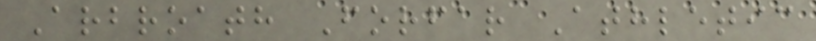Arbroath Forfar Athletic
